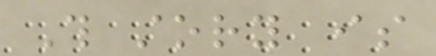This story is
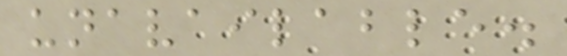unavailable.
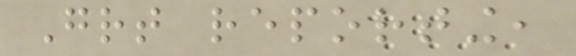Great reporting,
